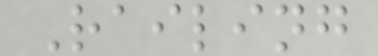Railing
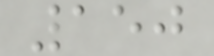150
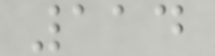114
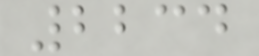2234
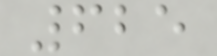625
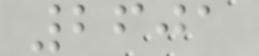2601
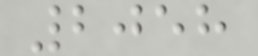2058
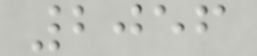2056
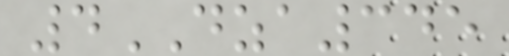4DZA345
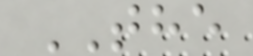THE
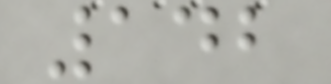142
